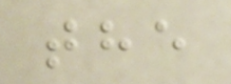the
